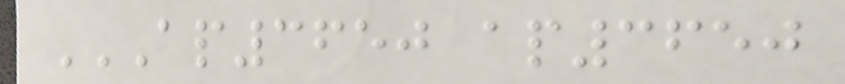AP3650 AP3650
